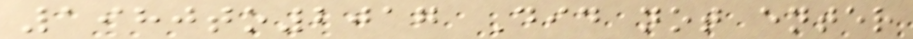1980to2017 Did not enter
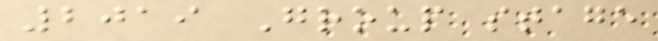2019 Group stage
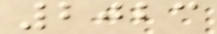2023
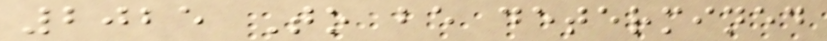2025 To be determined
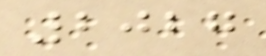2027
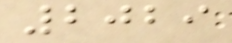2029
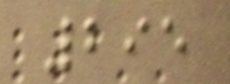295
